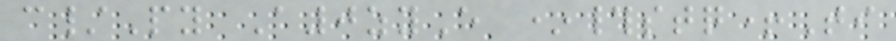c/Py A0zyE *#stq+Ti
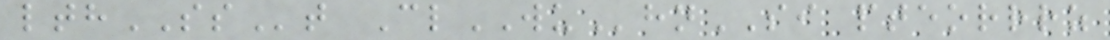lthSSt ClWUhnSI pteorrrz
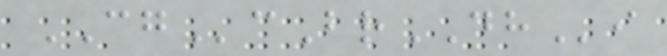CGcBrDHi
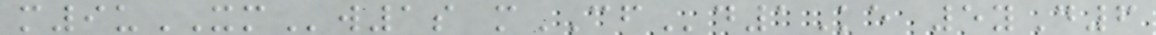m9uXMw1s mCFd1Ke 5yD6
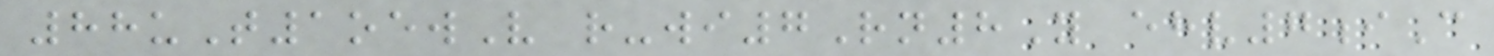88uT1oewV r-wi7Rn8Y ehv7iC
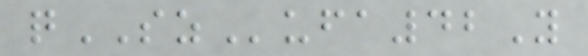qSZufa42Y
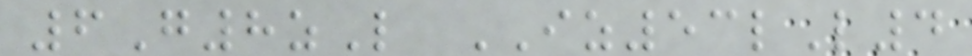6G8zL IZ53lL4
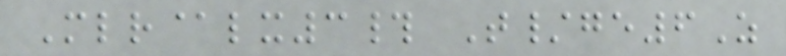Mlr@lx3# T/ge6Z
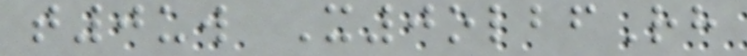t0uw X0olbfRh
